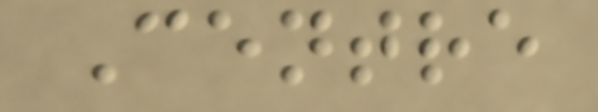Centre
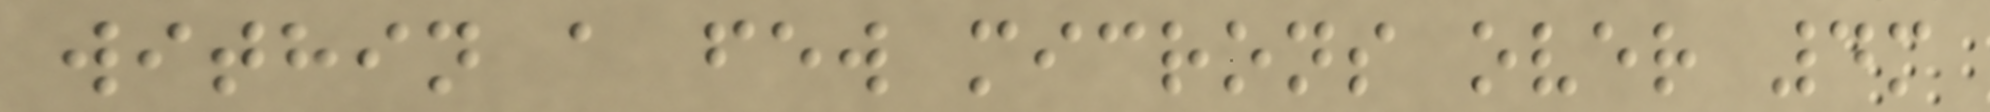within a few microns over 4m
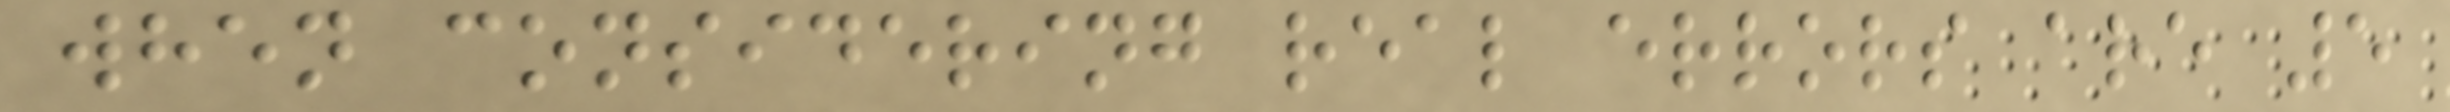when considering real errors are 5
